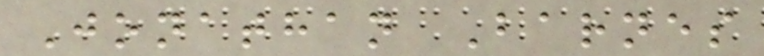Jonathan Barnes
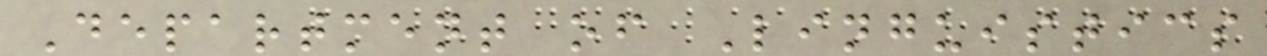Department of Linguistics
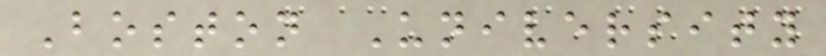Boston University
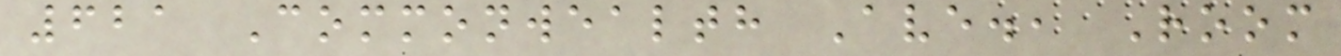621 Commonwealth Ave., Room
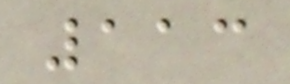113
